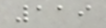119
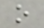o
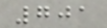701
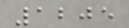1205
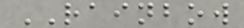RAINBOW
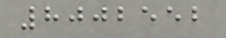8002552
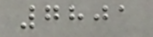7801
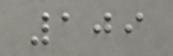109
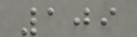109
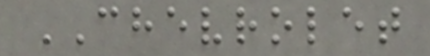CHEVROLET
